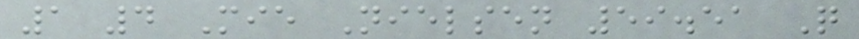1 4 Mie Nielsen 59.51 Q
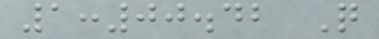1:00.42 Q
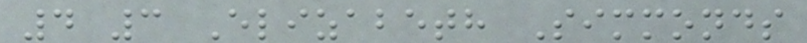4 3 Elizabeth Simmonds
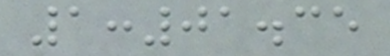1:01.35
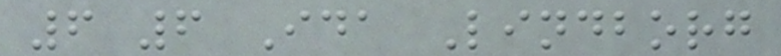6 6 Ida Lindborg
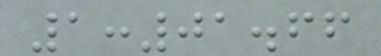1:01.66
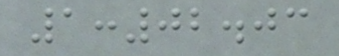1:02.03
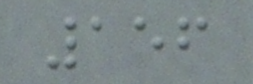156
